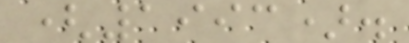(1993).
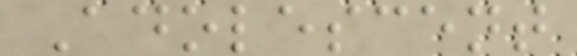Adolescent
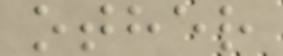other
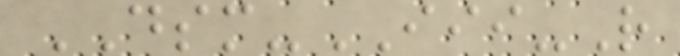DSM-III-R
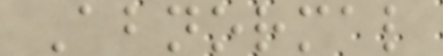Abnormal
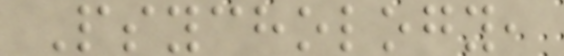Psychology,
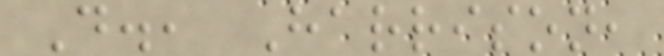D., Harrison,
